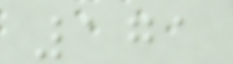171
